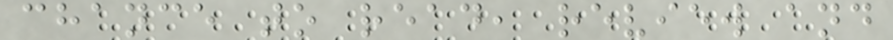chance to read, review and
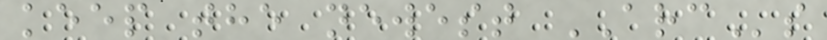keep the newest ARCs
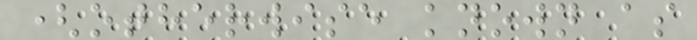(otherwise known as
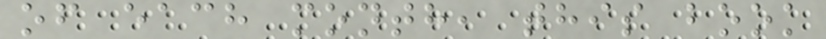of each month, this book
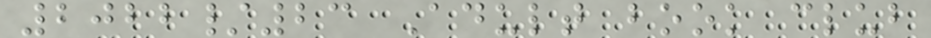2022/23 Adult book club
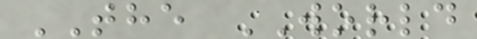THE WORLD
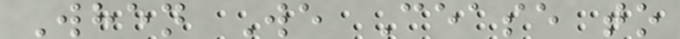When We Cease to
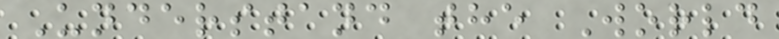Understand the World
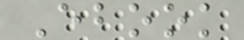Ebook
